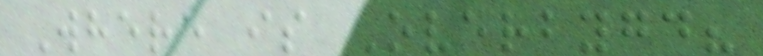Where is Overbygd?
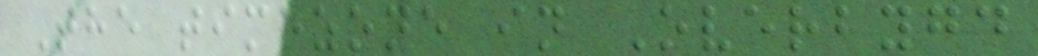The timezone in Overbygd
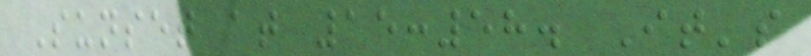Sunset at 15:58. It's
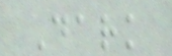Dark
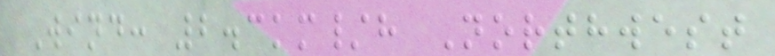Wind: 2.3km/h Northwest
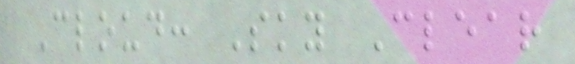Cloud: Sky Clear
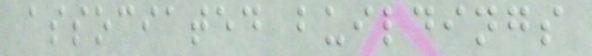associated buildings
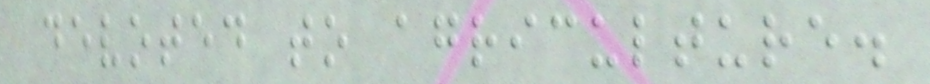devoted to agriculture.
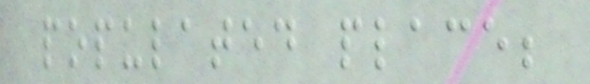populated place;
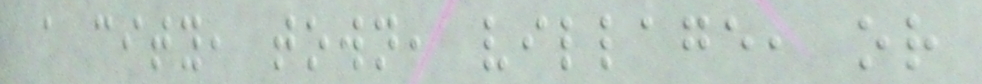a city, town, village, or
